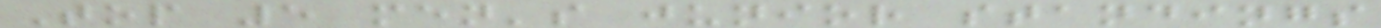Top 5 men's junior standings
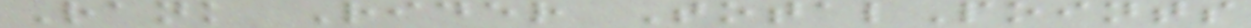Rank Rider TotalPoints
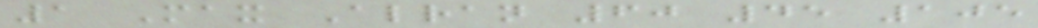1 Max Alran 60 45 105
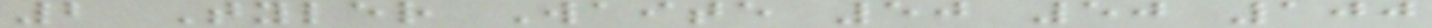2 Tyler Waite 50 50 100
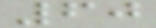60
